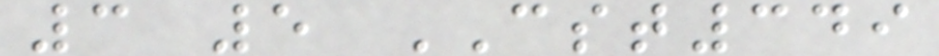3 5 CST349
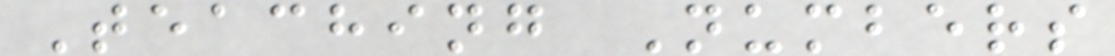Teaching Numbers
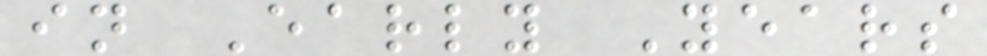in Early Years
